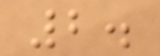2.
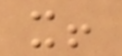it!
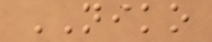NIKO
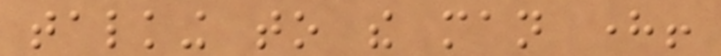talking to the man here!
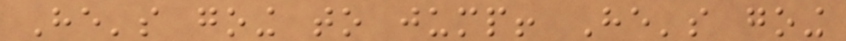He's going to jump! He's going
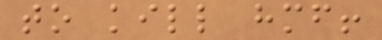to kill himself!
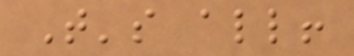That's all!
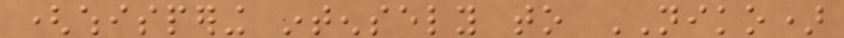(whispering intensely to NIKO)
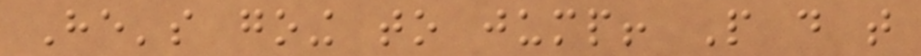He's going to jump! People do that
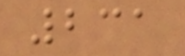231
